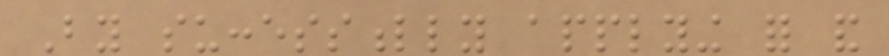By successfully applying for and
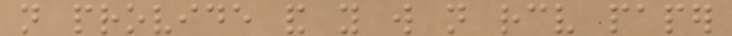not provide and you will not receive paper
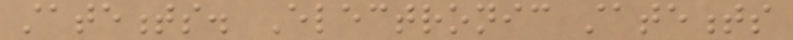statements. Electronic statements
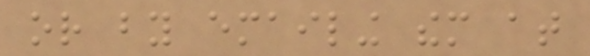or by emailing them at
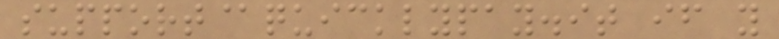support@quicklypay.it if you
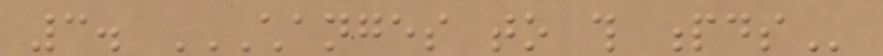3. CHANGES TO THIS PDS
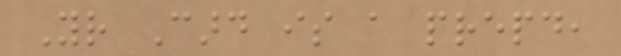Your Card is a prepaid,
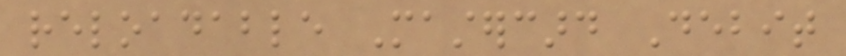reloadable Mastercard Debit
